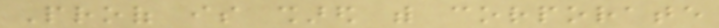Proof is shared with corporate
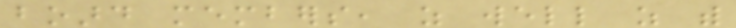board members, as well as with
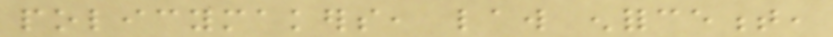policymakers, law enforcement,
